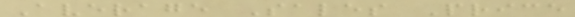Average Sales Price
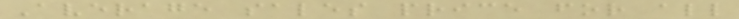Average sales price for all
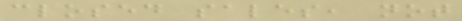closed sales, not
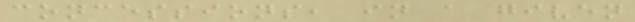concessions, in a given
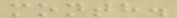month.
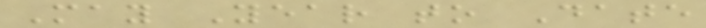May Year to Date
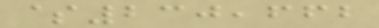$230,662
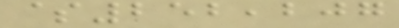$252,207
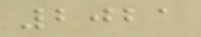2021
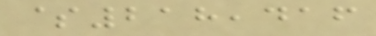$218,416
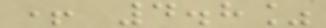+ 4.8%
